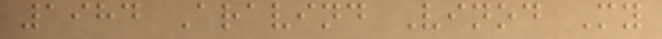1984 Aravind Vinod My
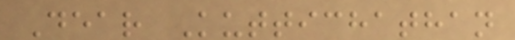Dear Kuttichathan
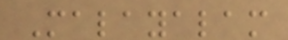Malayalam
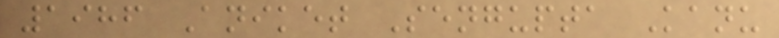1986 Aniket Sengupta Kanu
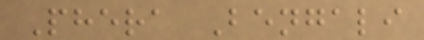Phera Bengali
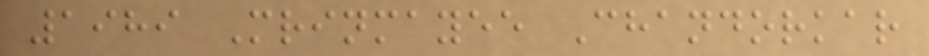1989 Mrinmayee Chandorkar
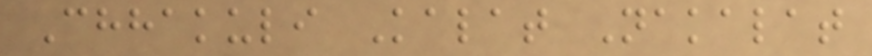Chhakuli Kalat Nakalat
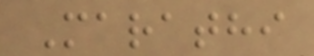Marathi
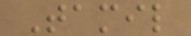Tamil
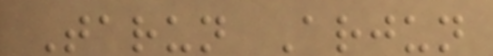Tarun Arjun
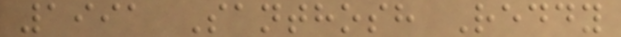1991 Santhosh Reddy
